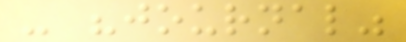- "journal"
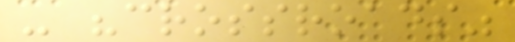- "crossroads"
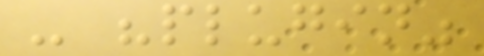- "plugin"
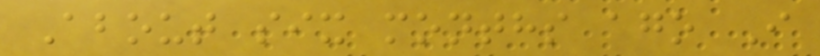About six months ago I
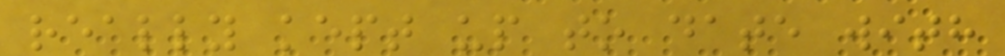really kept up to date with
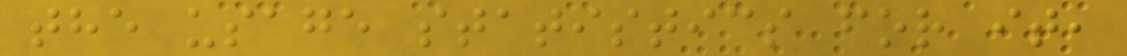the usage statistics for it,
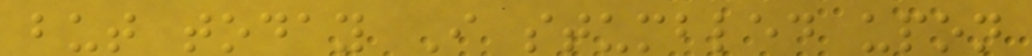but today I stumbled upon
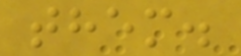them.
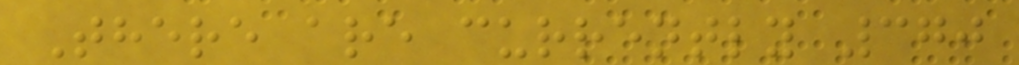There are currently 370
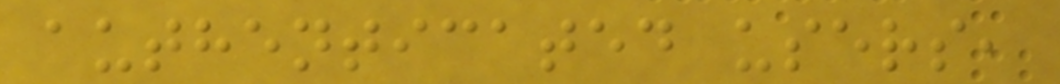authenticated users,
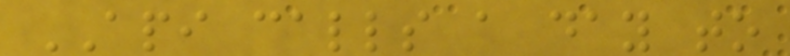API calls a day to
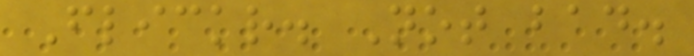Flickr. Not bad.
